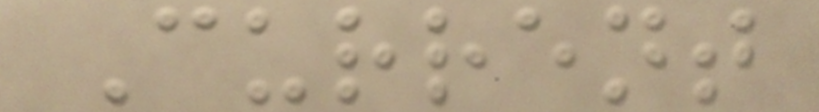Current
